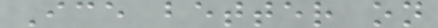Ice better on
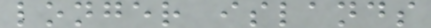longer islands
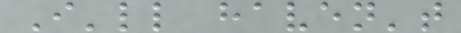I'll haven't
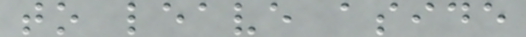to leave aside
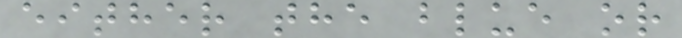either the blue or
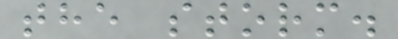the storm.
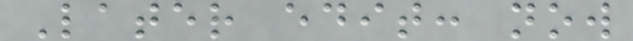Later edit: now
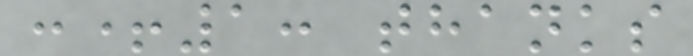:+1: thanks
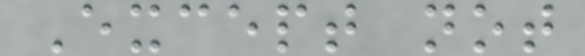Except not
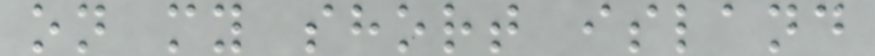on my short island
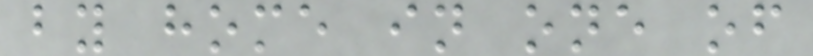by home in one of
